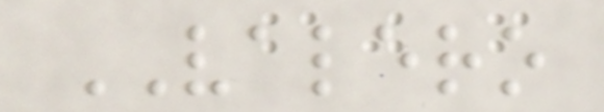VALERO
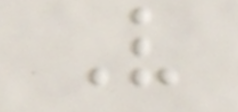V
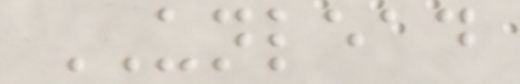UNLEAD
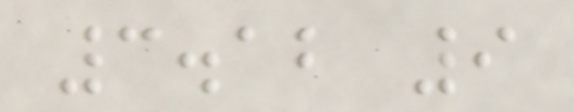3.12 9
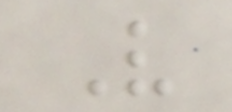V
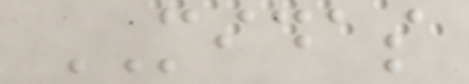MIDAS
